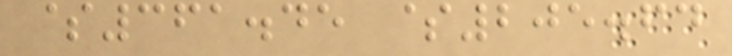$361.45 $205.64
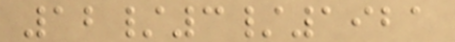12/3/1921
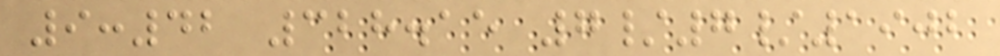9:42 328.15 7/7/1902
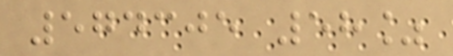574305 58%
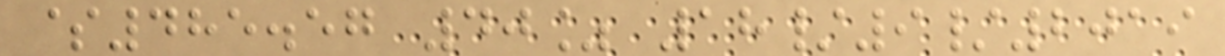$485.57 40% 18/9/2019
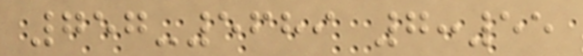757-5689 7:55
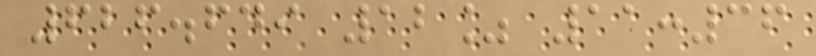626.649 12% 11:36
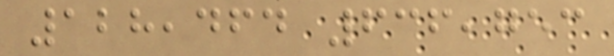128,464 636,753
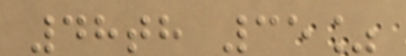48th 35%
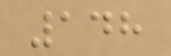148
